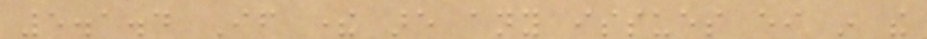5.1.4 If there are any issues either in the
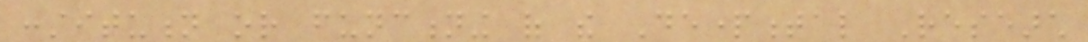constitution or functioning of the Departmental Research
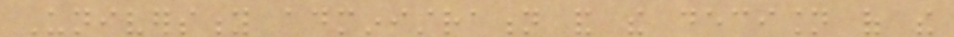University administration and the decision of the
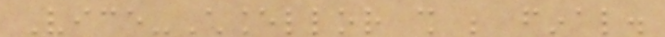Vice-Chancellor shall be final.
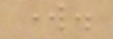work.
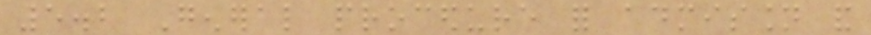5.2 General procedure for admission and
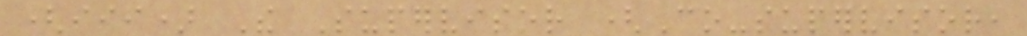(iii) The Supervisor (Co-supervisor,
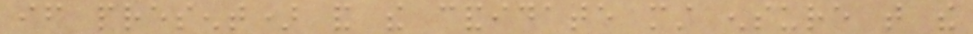if present) and the candidate must ensure that the
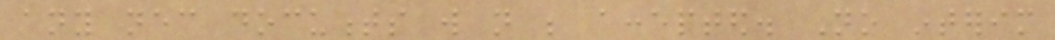any necessary documents will not be accepted. No interim
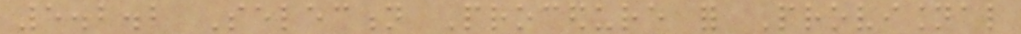5.2.2 Selection Procedure for Provisional
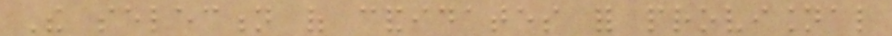The selection of candidates for provisional
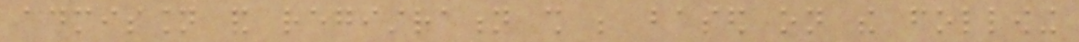admission and registration shall be based on the following
